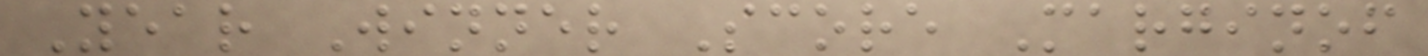Year Winner Score Marginof
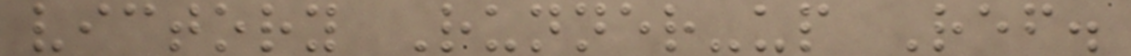victory Runner-up Ref.
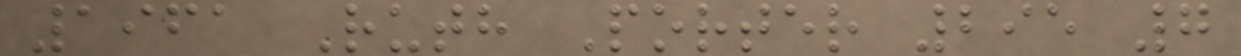1961 Ruth Porter 295 7
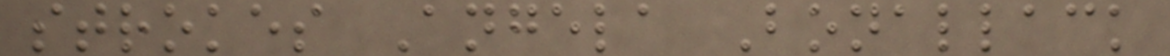strokes Angela Bonallack
